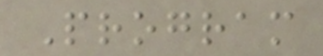Program
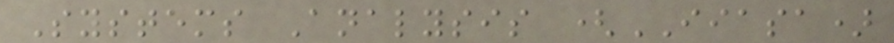Systems Analysis (IIASA)
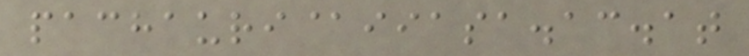pachauri@iiasa.ac.at
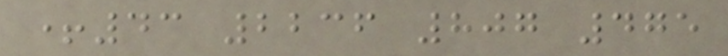+43 2236 807 475
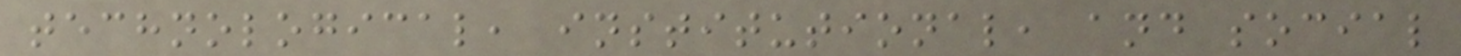technological, institutional, and social
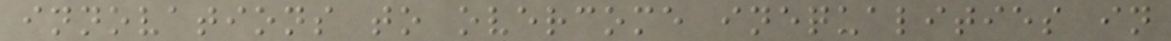innovations to overcome inequalities in
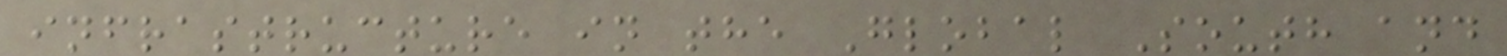infrastructure in the Global South and
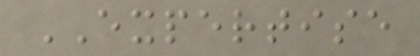EXPERTISE
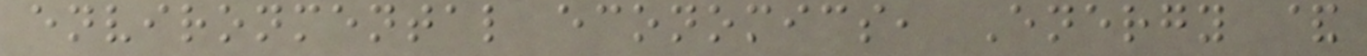environmental economics, Energy &
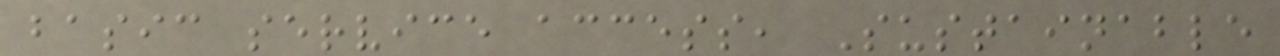basic service access, Sustainable
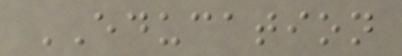EDUCATION
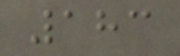183
